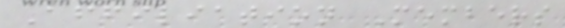Affiliation Members
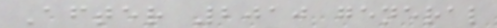After 2010 general
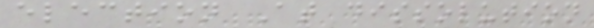election At dissolution
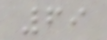69
